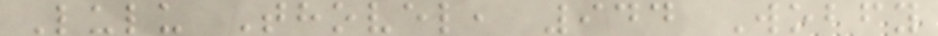Lulu Thovel, 944 Wobfy
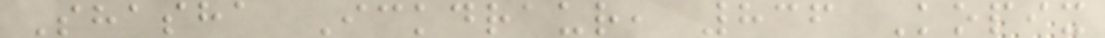Shasha Ickdraur, 836 Kopix
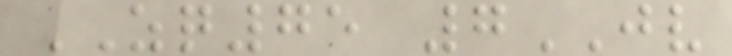ZQ75 7JV
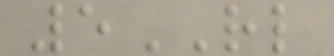5RL
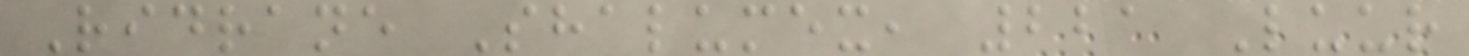Ridrane Shalumex, 221 Luur
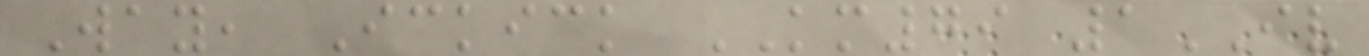Way, Ickick KM79 1IV
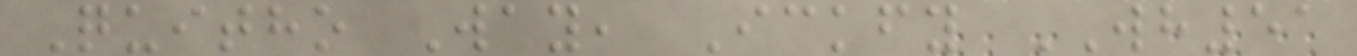Quitho Way, Ickfy WH51
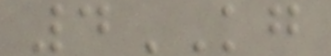4KG
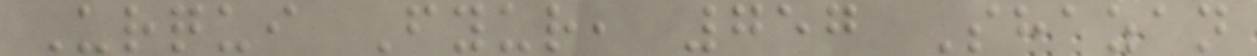Urqui Fyur, 757 Shazan
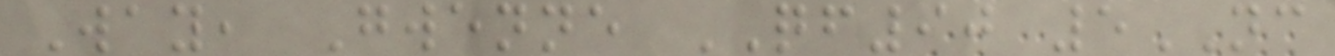Way, Gwenne QF90 5NC
